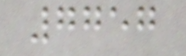7757
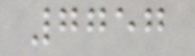7757
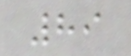89
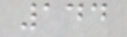144
